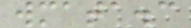wmata.c
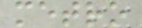metro
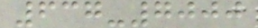637-7000
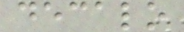decalo
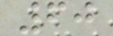60
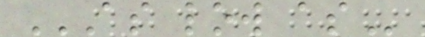AS LOW AS
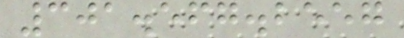301.567.2557
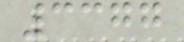3377
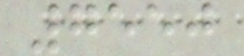7550
